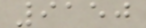9150
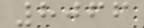8066
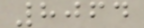8064
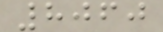8060
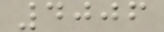4006
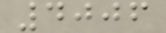4006
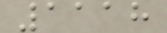1118
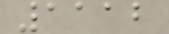1112
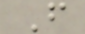F
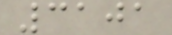3101
